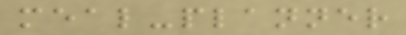meal-planner
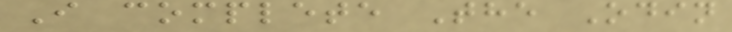I complete The Odin
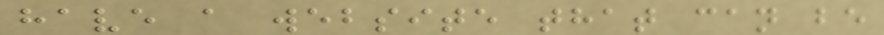have a website that can be
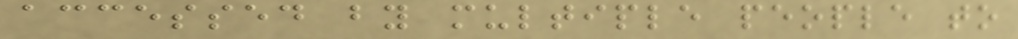accessed by multiple people to
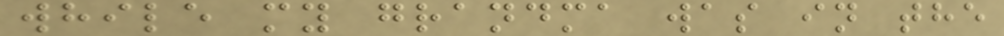while my grandma was in the
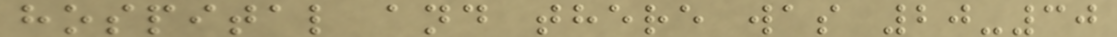hospital and there was 20-30
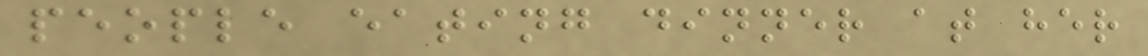people eating dinner at her
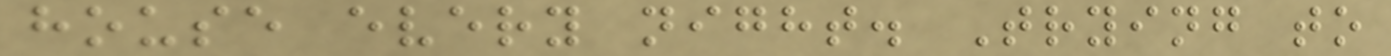house every night. Trying to
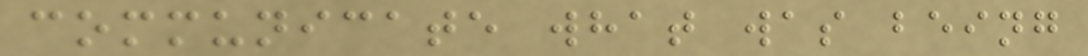communicate what was being
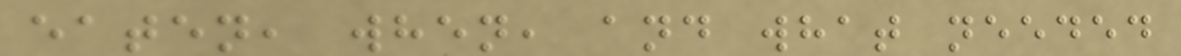eaten, when, and what needed
